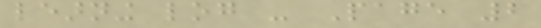learning log - Page 2
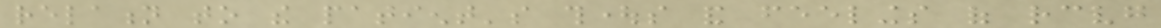relation to the patient's thoughts and feelings of receiving
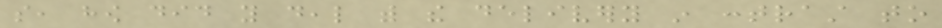so, how did you deal with the delivery in contrast to
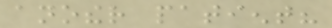another patient?
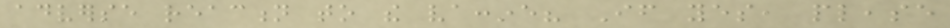adverse reaction to the vaccine? If yes, please
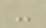-
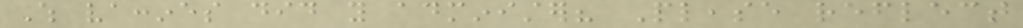Which vaccines did you administer? Please reflect
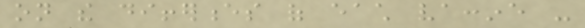on the differences of each vaccine -
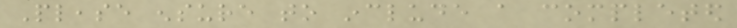Please ensure to include a completed
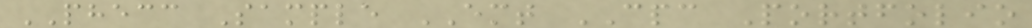PHECC Sample EMT CPC Portfolio
